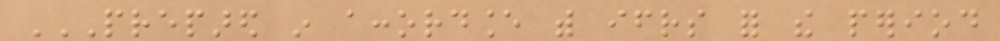PREPARED IN ACCORDANCE WITH IFRS FOR THE PERIOD
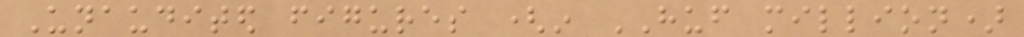Unaudited figures (in HUF million)
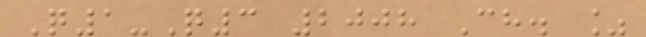Q1-Q3 2008 Ch. %
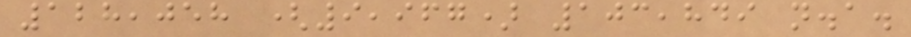128,058 (9,967) 103,849 n.a.
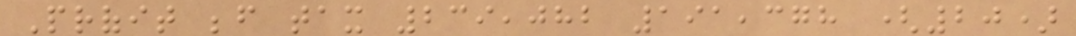Profit before tax 239,082 191,378 (20)
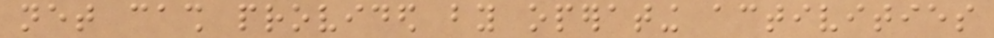net cash provided by operating activities
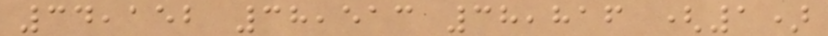34,152 38,513 38,816 (1)
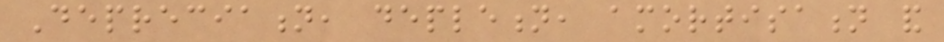Depreciation, depletion, amortisation and
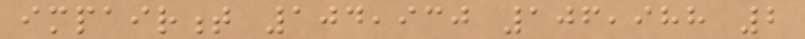impairment 104,930 106,988 2
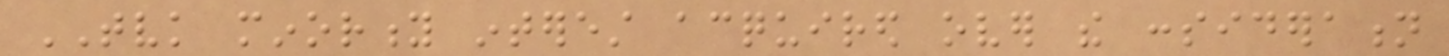TVK minority interest acquired over the consideration
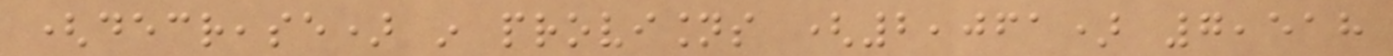(decrease) in provisions (2,061) 7,518
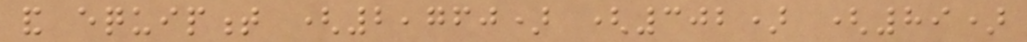and equipment (2,760) (302) (89)
